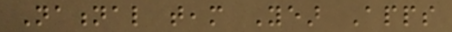National team Year Apps
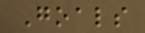Goals
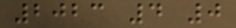2023 4 0
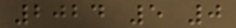2024 5 0
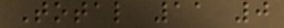Total 11 0
